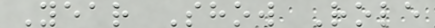Year Show Role
